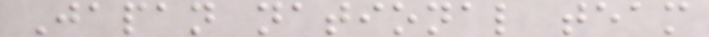Japan national team
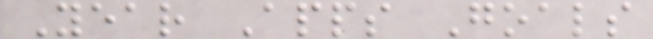Year Apps Goals
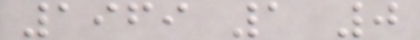1969 1 0
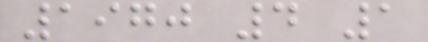1970 4 1
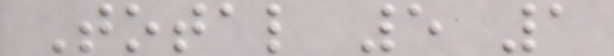Total 5 1
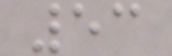53
